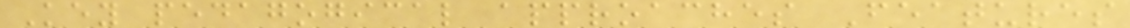Key pedagogical approaches Features
